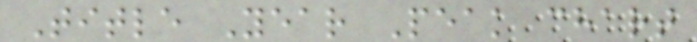Title Year Peak chart
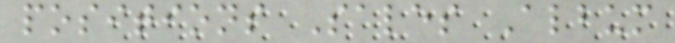positions Sales Album
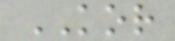KOR
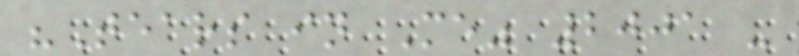"Tears in Me" 2001 -
